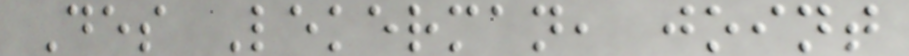Des Lekerman, joint
